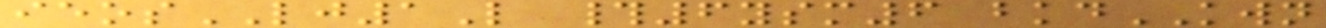ieosLJ1L #6ysm6 bkdKWN
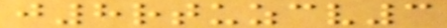j8rtuzcv3
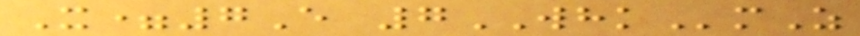X=7E 7WHKmZ
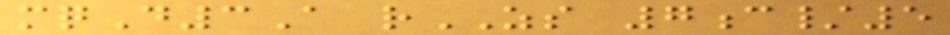mqD3A rZS 7c/5
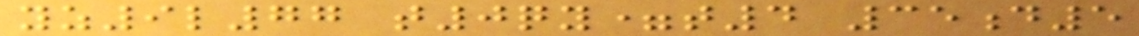yz9l77 t0qy=t4 35d5
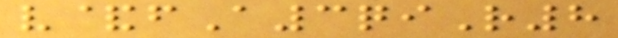v&fA3qiR8
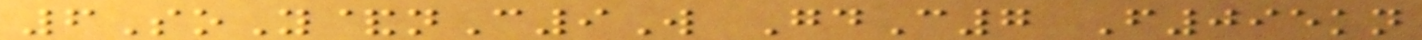6SoY&nC9W GdC7 F095kn
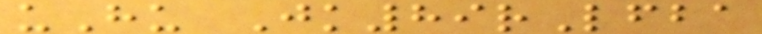uHu Jk89rLfba
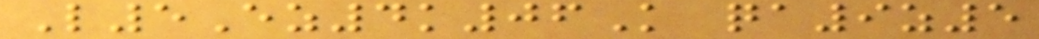L5Ez4k06K qa9z5
